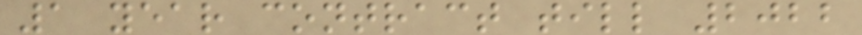1 year contract till 2022
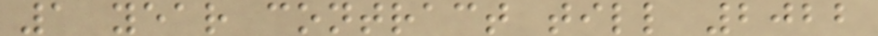1 year contract till 2022
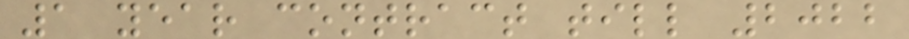1 year contract till 2022
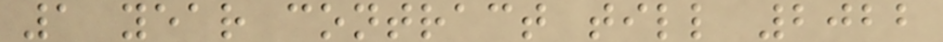1 year contract till 2022
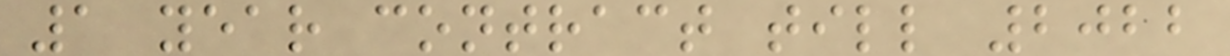1 year contract till 2022
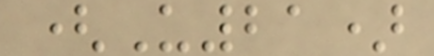(U21)
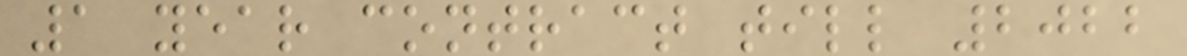1 year contract till 2022
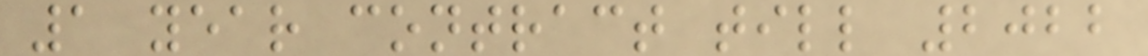1 year contract till 2022
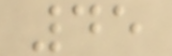45
